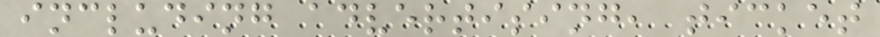including advertising, ticket
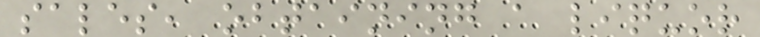sales, obtaining a liquor
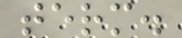term.
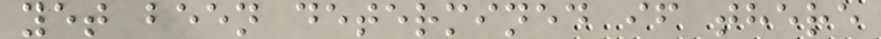yet been determined if there
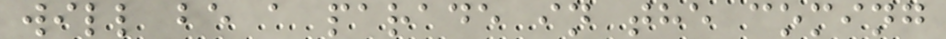will be a parade in the coming
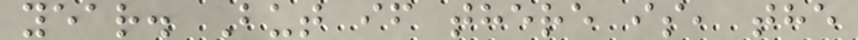year. But if there is, the
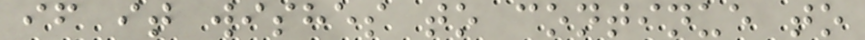if it wishes to continue to
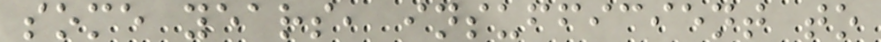some years, insufficient to
